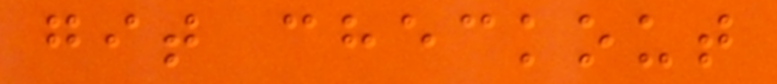git checkout
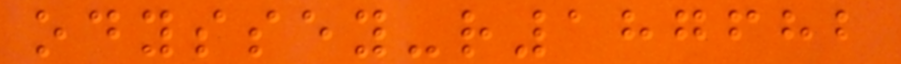odyssey-r187682
